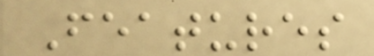Features
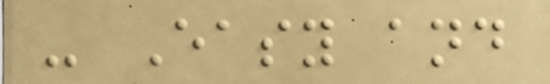- Easy and
